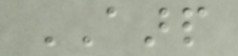AARP
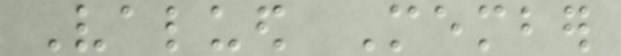Valued Member
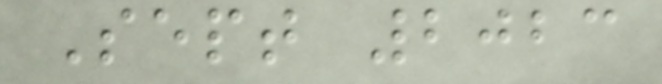Sept 2023
